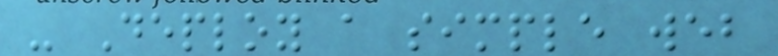- Deploy a simple web
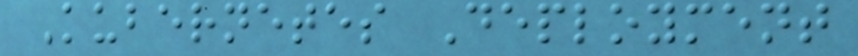Kubernetes Deployment
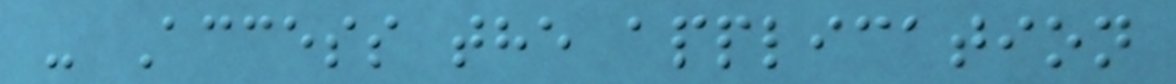- Access the application
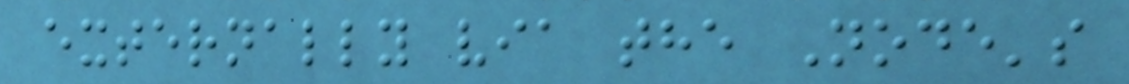externally via the Node's
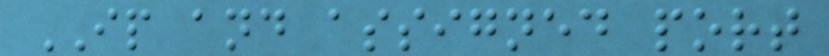IP and assigned port
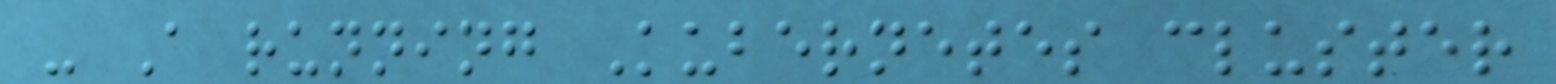- A running Kubernetes cluster
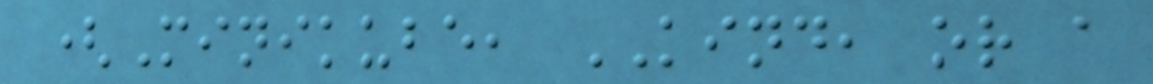(Minikube, KIND, or a
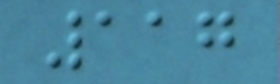117
